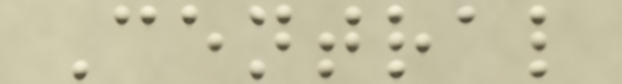Central
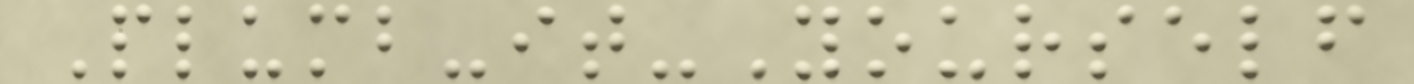Plumb-it-Yourself
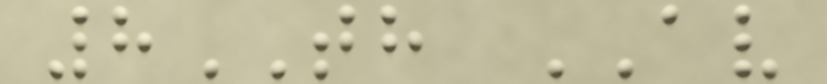8TH AV
